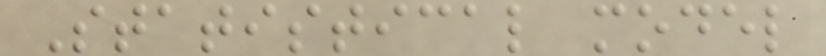Statistical model
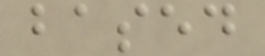based
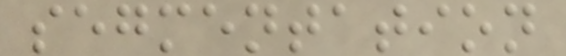segmentation
